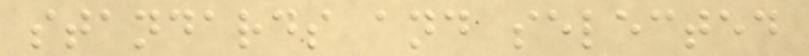standards and selected
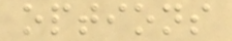options
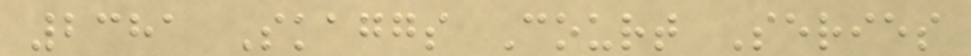2381 Skaggs Court Series
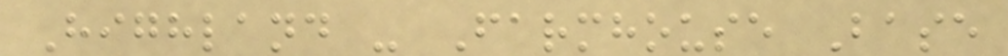Highland - Farmhouse Base
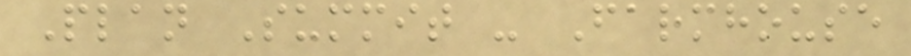Plan Summit - Farmhouse
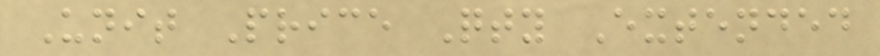Unit Price Qty Extended
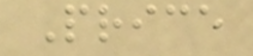Price
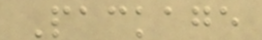Package
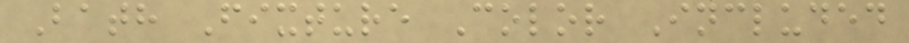Bath Fixture Color Included
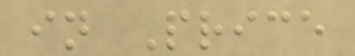in Price
